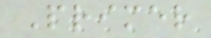Primer
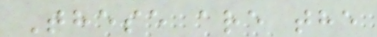These are the
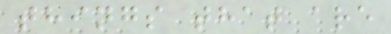things that are
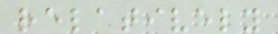relatively
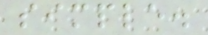simple.
